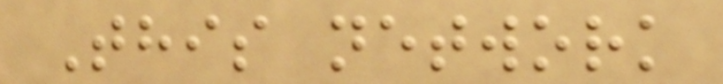This network
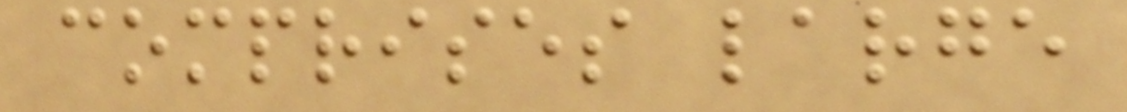comprises large
